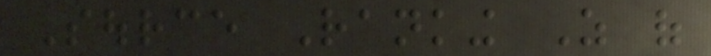Source Ranking As of
